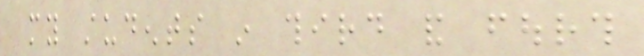my students in third and fourth
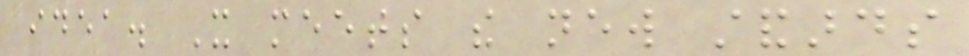idea. It meets the new standards
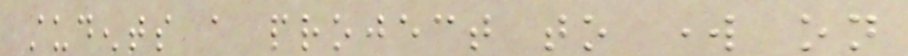students a project to work on
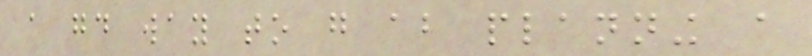a good way to go about planning a
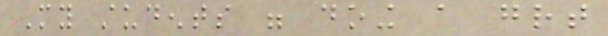My students were doing a great
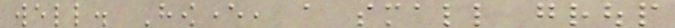well. However, a small group
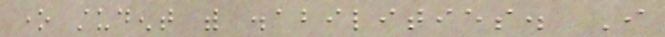one student with disabilities. I
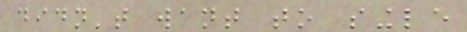didn't want to single
